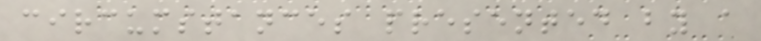circumstances presented by a
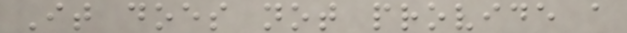It does not provide a
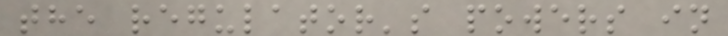the regulator's powers in
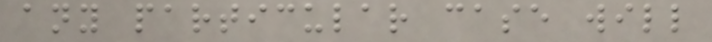any particular case will
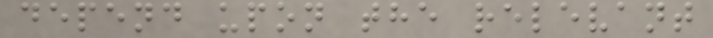depend upon the relevant
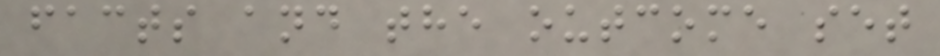facts and the outcome set
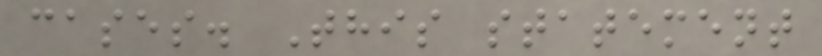cases. This statement
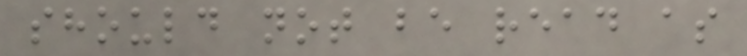should not be read as
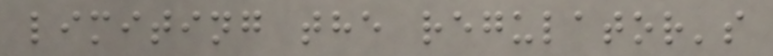limiting the regulator's
